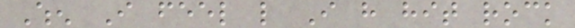When I feel like I have hit rock
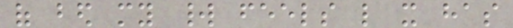of bed my world feels like it has
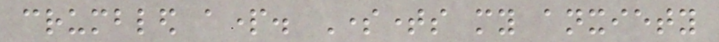crumbled apart. Sometimes my anxiety
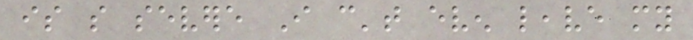is so severe I can't even leave my
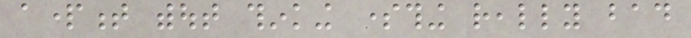apartment without thinking something really bad
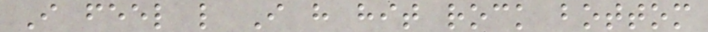I feel like I have hit rock bottom
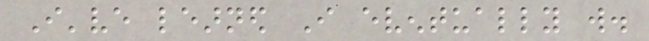I've learned I eventually will.
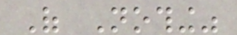Of Nothing"
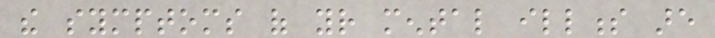the symptoms of your mental illness are
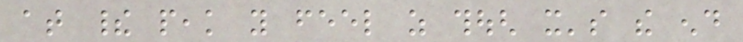at their peak you feel as though it's the end
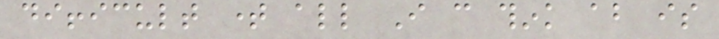difficult time all I can think about is
